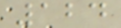124
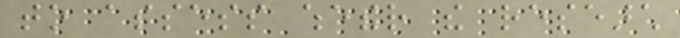to assess whether the research
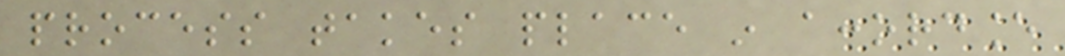process takes place in accordance
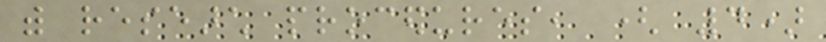with research procedures, ( 4)
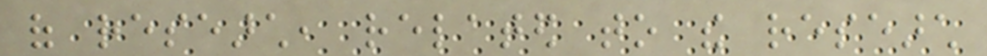of research, related to the research
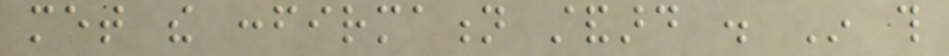met the confirmation standard . In this
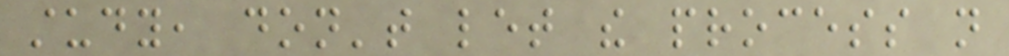study, don't let the process not
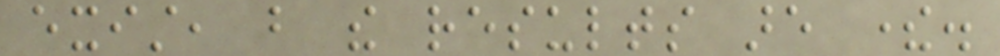exist, but the results are there.
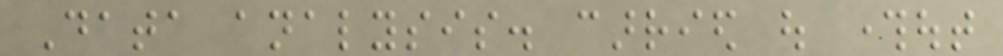Data analysis. carried out throughout
